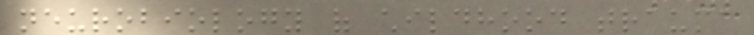neurobiology of childhood trauma
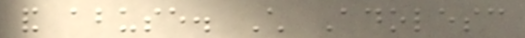and abuse. Child Adolesc
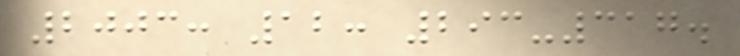2003: 12: 293-317.
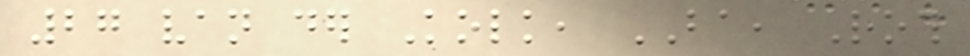27 van der Kolk, BA, Roth
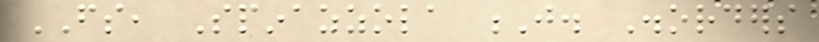FS, Spinazzola J. Disorders
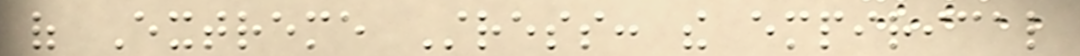of Extreme Stress: the empirical
